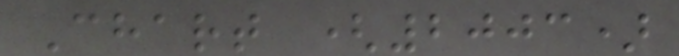Chart (2003)
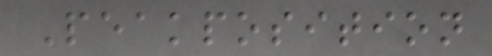Peakposition
